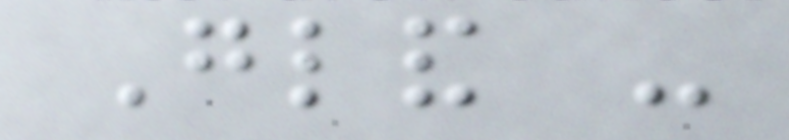Gland -
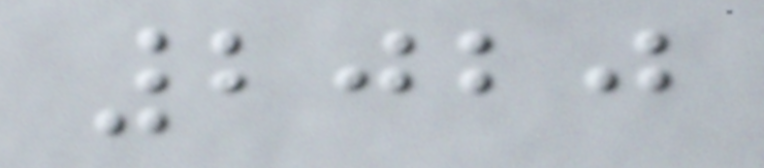2020
